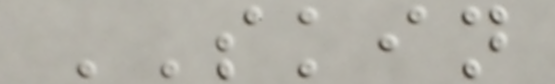SKIN
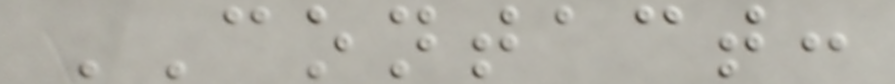CONTACT:
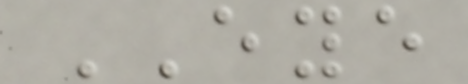EYE
